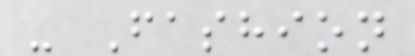- Fashion
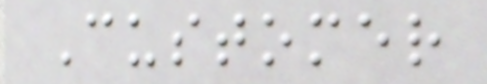Customer
